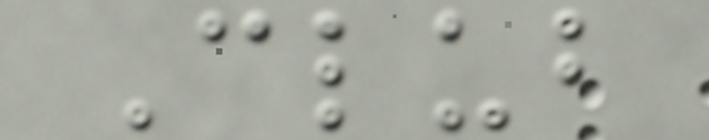Club
